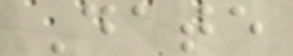Date
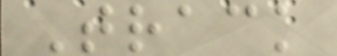Track
